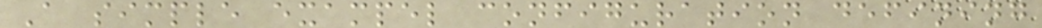A simple exampel configuration defining
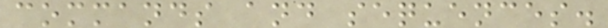commands and sequences.
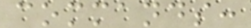commands:
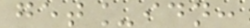get_idn:
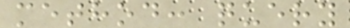method: query
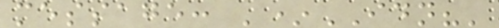message: '*IDN?'
